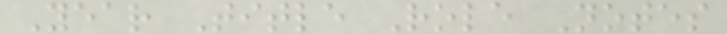Year Title Role Notes
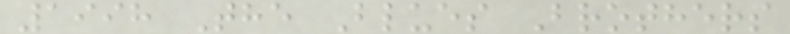1998 The Blues Brothers
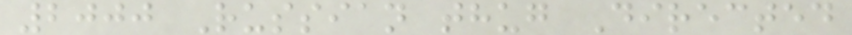2000 Russian thug Directed
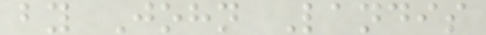by John Landis
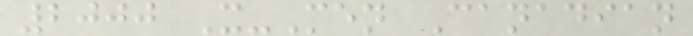2000 X-Men Canadian
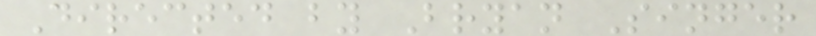Directed by Bryan Singer
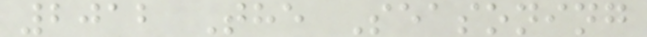2012 The Seasoning
